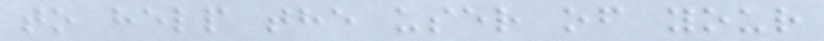to help the user of your
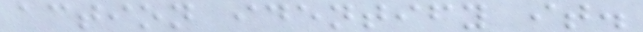action identify it.
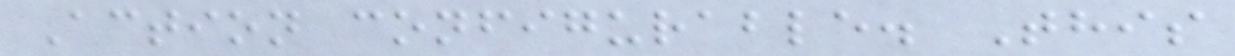Action configurable. This
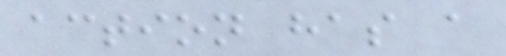action has a
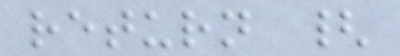return {
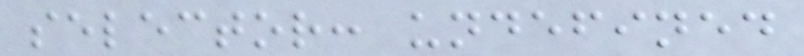selector: undefined
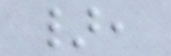},
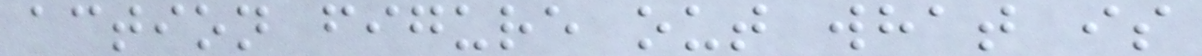action figure out what is
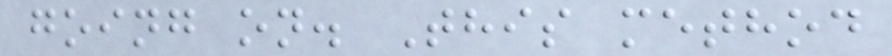going on. This method
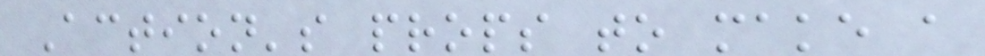Action's props to make a
